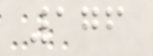176
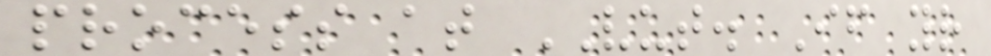process at VUT. If your
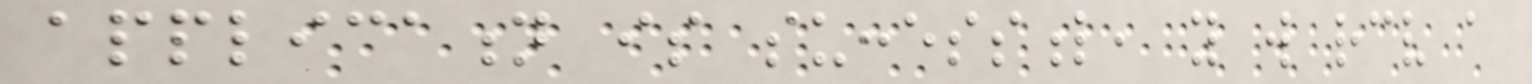application is successful, you will receive a
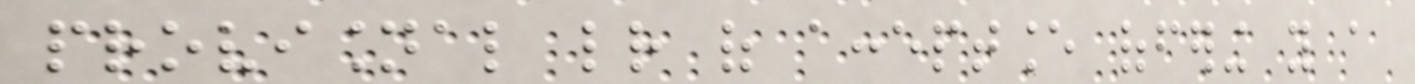provisional letter of acceptance offering you a
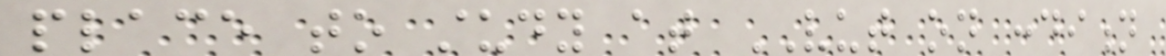place to study at VUT on condition
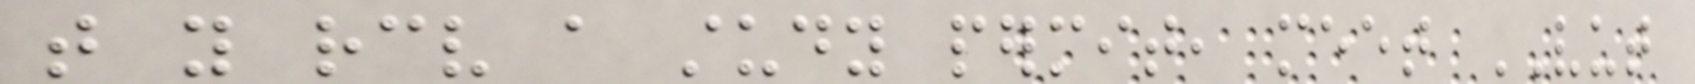that you receive a study permit, meet VUT
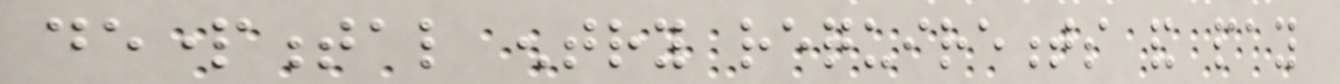departmental entry requirements and pay
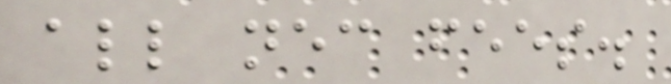all necessary fees.
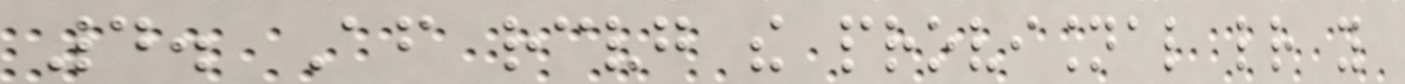4. After receiving the provisional letter you
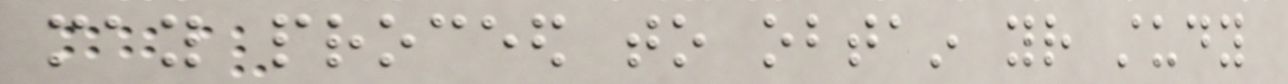may proceed to obtain your study
